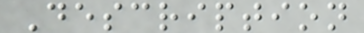Description
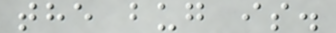the bug is.
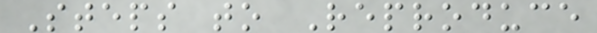Steps to Reproduce
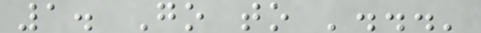1. Go to '...'
